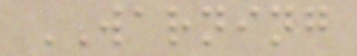WARNING
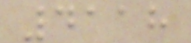4118
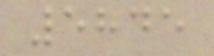5845
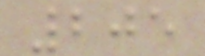205
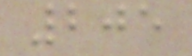205
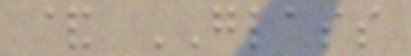& GLASS
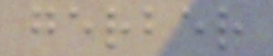gerber
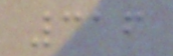316
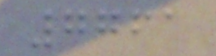7761
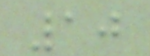10
